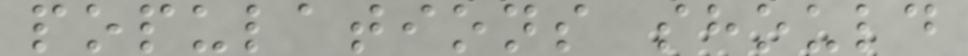populations should
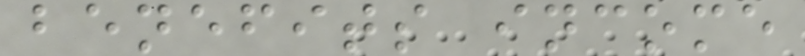benefits income
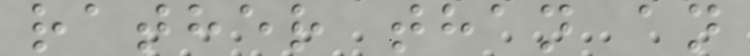rather than an
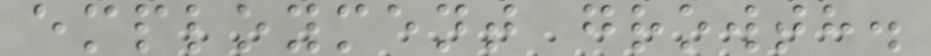employment growth.
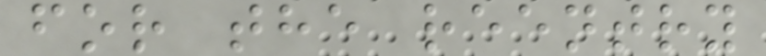for the reentry
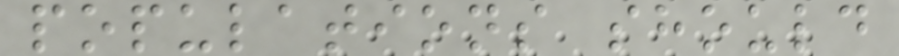populations should
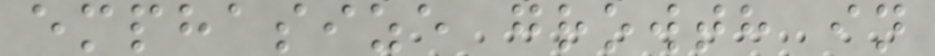emphasize growth in
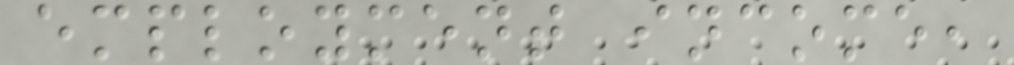employment income,
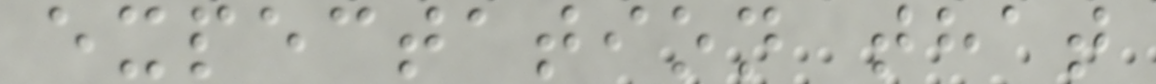expectation that
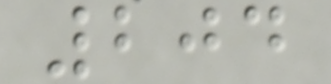204
